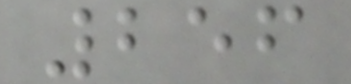256
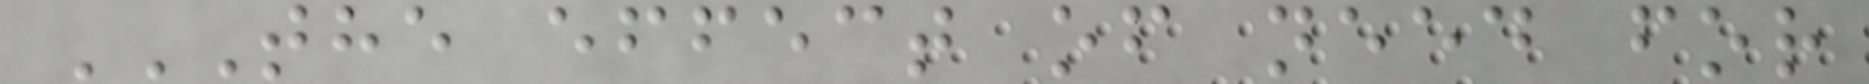THE EFFECT OF NEED FOR
